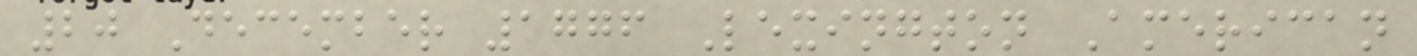20 December 1776 Lexington American
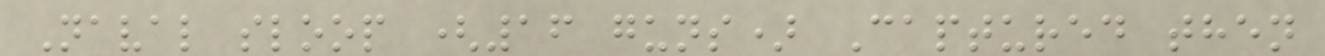Naval sloop (16 guns) Captured then
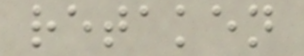retaken
